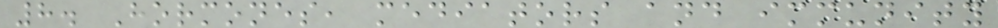8. Hormones, mediators and immunity
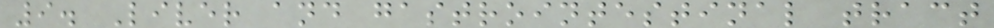9. Liver and gastrointestinal tract
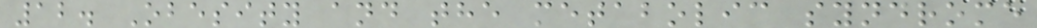12. Obesity and the metabolic syndrome
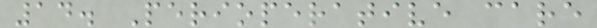14. Perioperative care
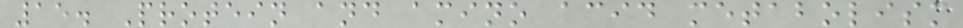15. Protein and amino acid metabolism
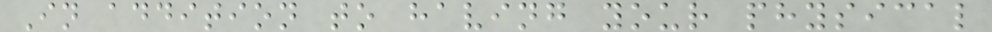In addition to having your physical
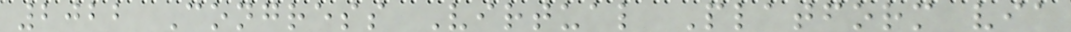2022 Congress Virtual Platform via
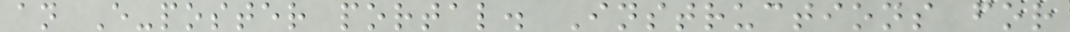an E-poster portal. Instructions for
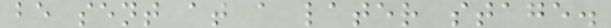be sent at a later stage.
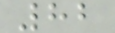82
